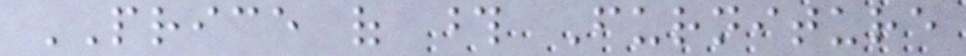PRICE of those Furniture
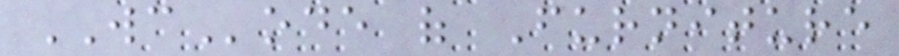WCode of Furniture
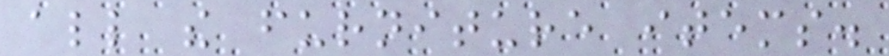all the furniture items.
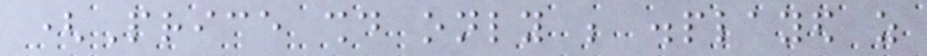(Price should only be displayed as
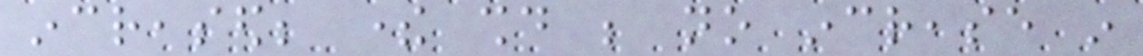increased; there should be no increase in
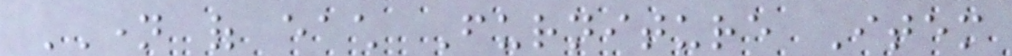NAME of each Furniture Item
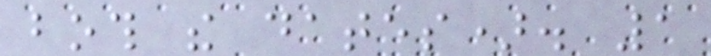both the dates). 1
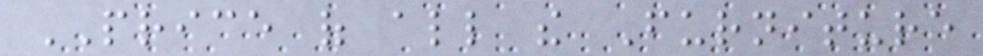PRICE of all the Furniture
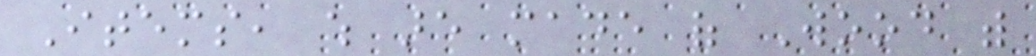Items, which are made of Wood with
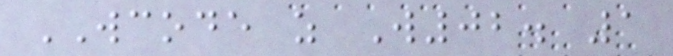WCODE as W02. 1
